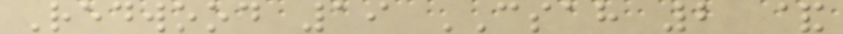Redwood 19 CSAH 2 &
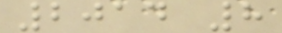2014 8
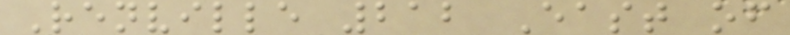Renville 212 East of
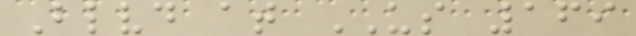Blvd at US 169
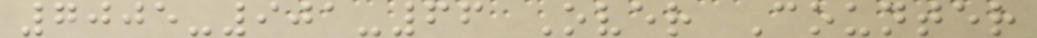7005-901-66 Over Counter
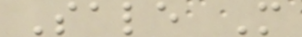Sale M
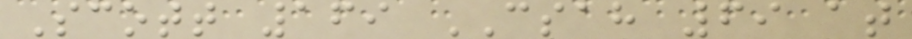Scott 169 CSAH 69 at
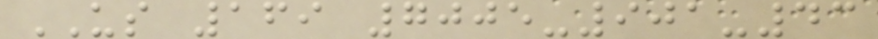US 169 7005-901-43
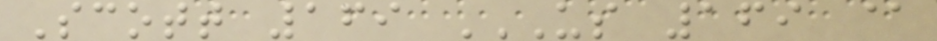Scott 169 US 169 @
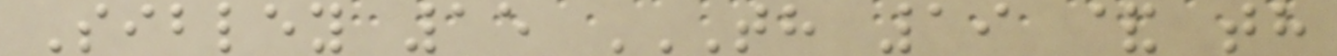Sibley 15 TH 19 & TH
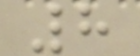8
